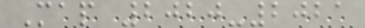Map 2020-2021
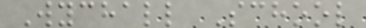Wychall School
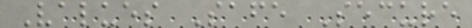Values Safe Secure
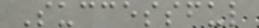Successful
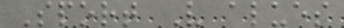Sport V alues
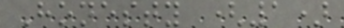Honesty (1)
